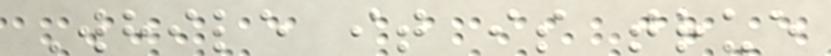While it is true
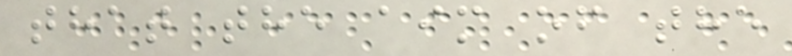that the aim of the
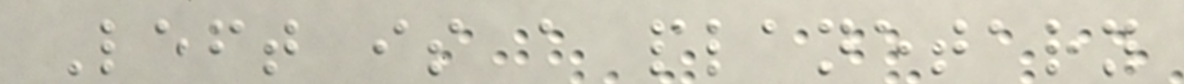Left is a planetary
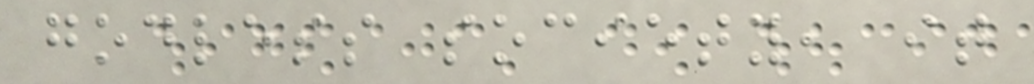godless society, it
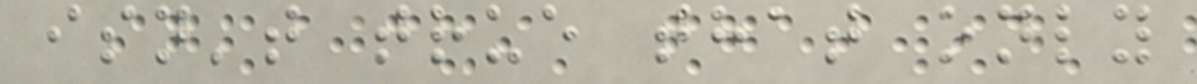isn't true that only
